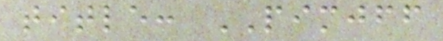title: PIMJFF
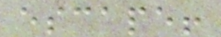escape!
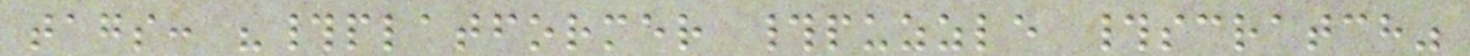tags: "#platformer #puzzle #scratch"
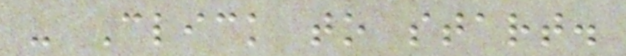- Click to start.
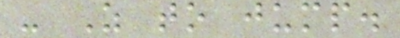- Z to jump.
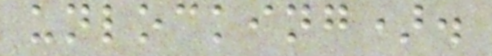unlocking).
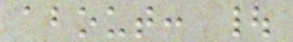about: |
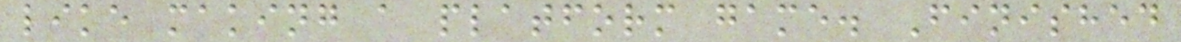like making a platform game. Finished
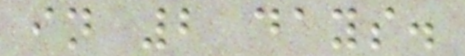in 2 days.
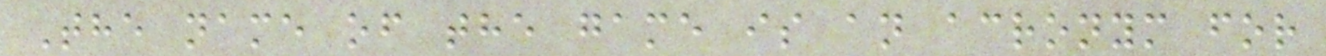The name of the game is an acronym for
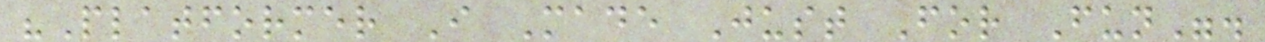"Platformer I Made Just For Fun".
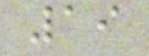19
